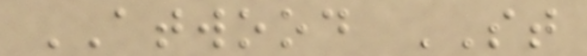ATWOOD ST
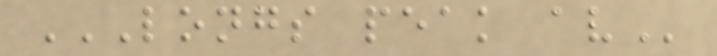LONGS PEAK AV
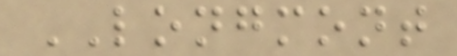LONGMONT
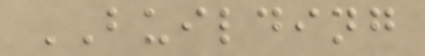BUILDING
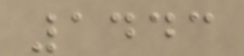1443
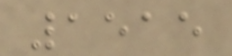1515
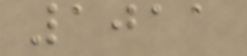1011
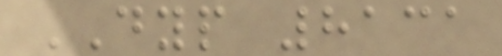DYP 8131
